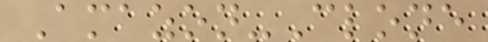Amazon-Clone
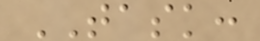TASK:
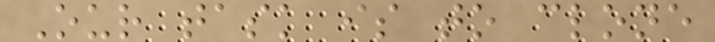Our task is to clone
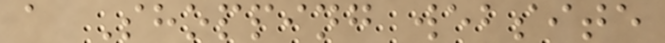a Shopping website
